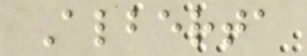Alberta
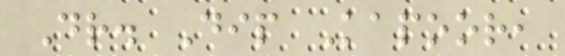Dr. Dip Kapoor,
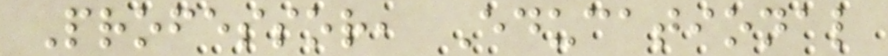Professor, Educational
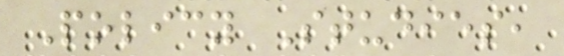Policy Studies,
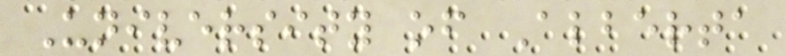University of Alberta
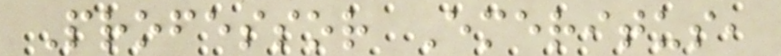Professor Emeritus,
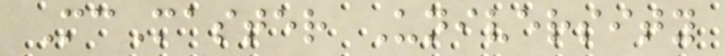McMaster University
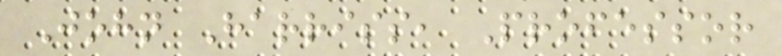John Harriss, Professor
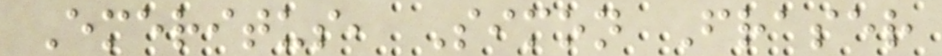Emeritus, Simon Fraser
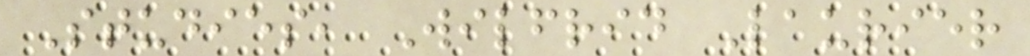Studies, Wilfrid Laurier
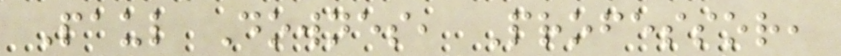Paul Downes, Professor,
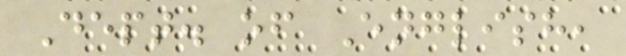Dept. of English,
